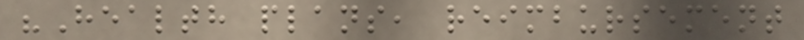"Health plans, reimbursement
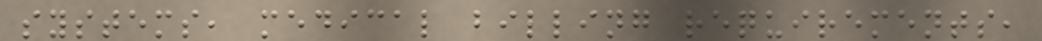systems, medical billing requirements,
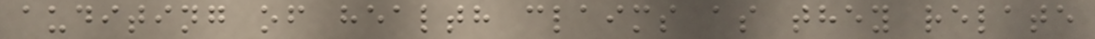auditing of health claims as they relate
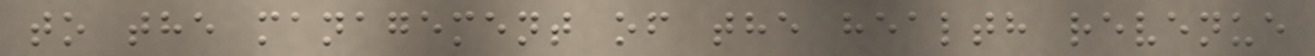to the management of the health revenue
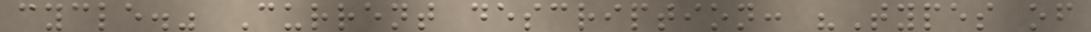cycle." Current description: "Types of
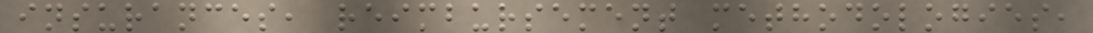insurances, reimbursement methodologies,
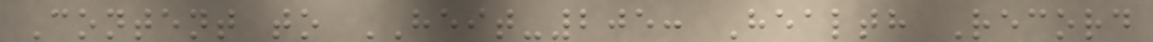Content to HEIT-205: Health Record
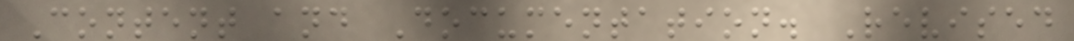Content and Documentation. Revised
